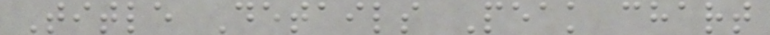Title Details Peak chart
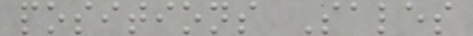positions Sales
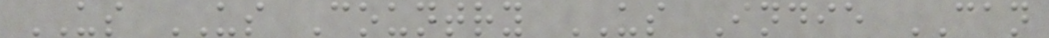US US Country US Indie CAN
